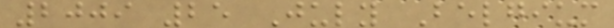2009 25 July Belgium
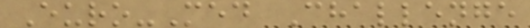Euro-Med Challenge
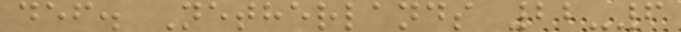def. Netherlands 22-6
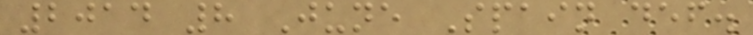2014 8 June Spain def.
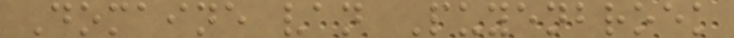Domaine van Puyenbroek
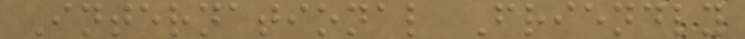International Friendly
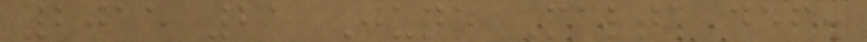2015 21 June Malta def.
